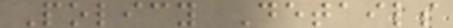Policy Details
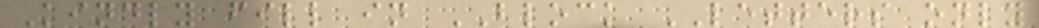Kindly fill in BLOCK LETTERS only
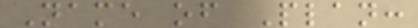Name of Plan:
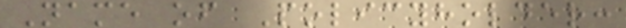Name of Policyholder:
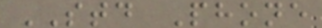STD Phone
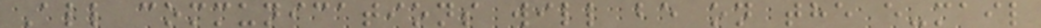All communications will be on the e-mail
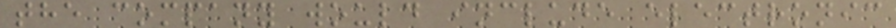the company would include electronic
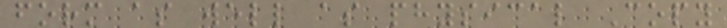form as well as physical Copy
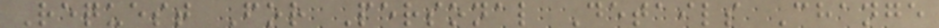Request For Personal Details Change
